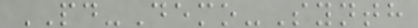PD-Demo-Synth
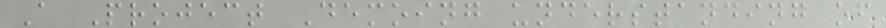A Project Demoing understanding of
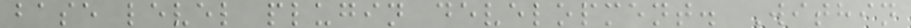base level plugin development. Within
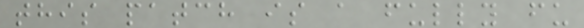this patch is a fully fu
